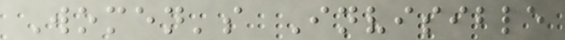Women's Invisible
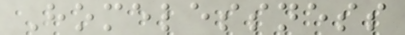Homelessness
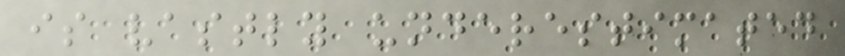is vastly underestimated
